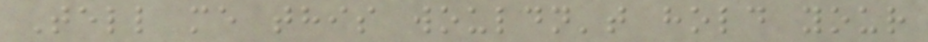Tell me this wouldn't hold your
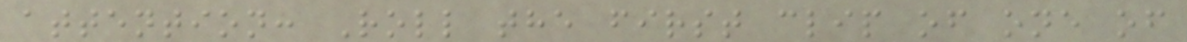attention: Roll the first clip of one of
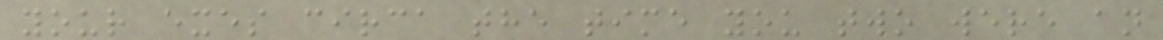your exes circa the time you two were an
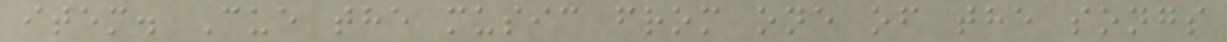item. Cue the music from one of the songs
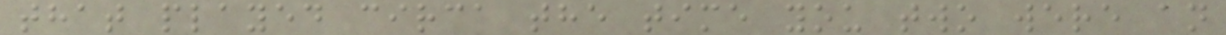that played circa the time you two were an
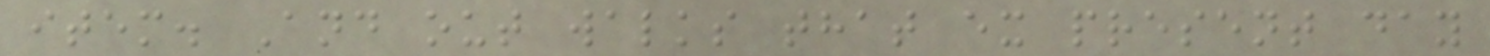item. And out walks that ex present day
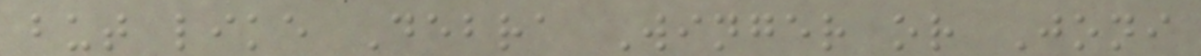but like Debra Winger or Joni
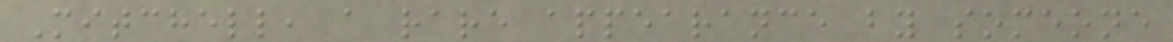Mitchell, a rare appearance by someone
